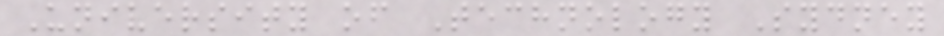University of Technology Sydney
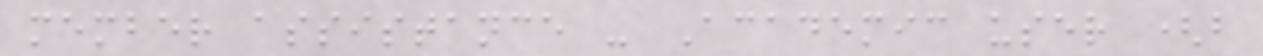member assistance - Academic user (b
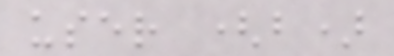user (b)
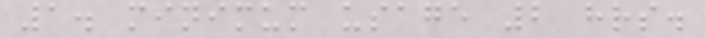1. minimum usage 2 hrs.
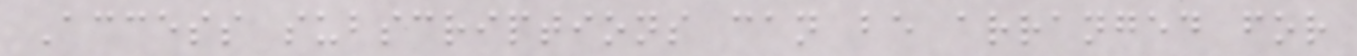Access subscriptions can be arranged for
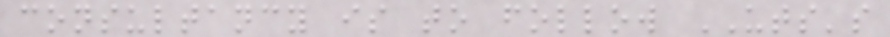consultancy is to follow UTS's
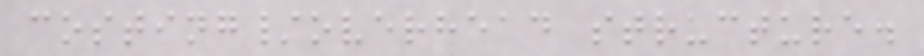costing/overhead structure.
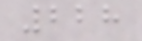228
